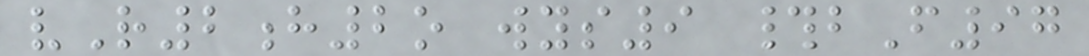vR2h2o wys9 #bF97
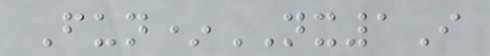Fun*NX1I
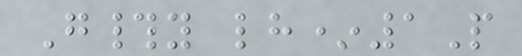G#y lh*1P
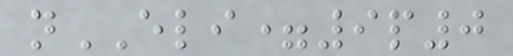nELI=9p0
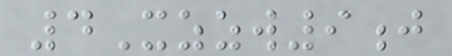4Xzzw9j
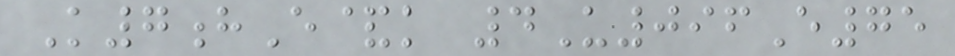K7hE&k 4U096E75
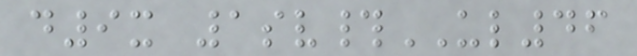d9x 1sv#UL46
